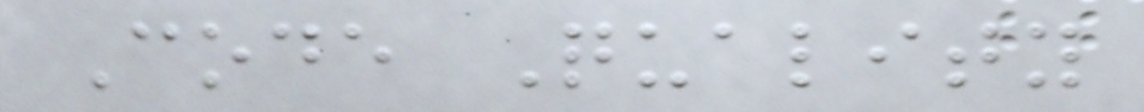Code Quality
